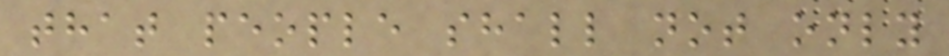that people shall not only
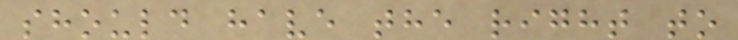should have the right to
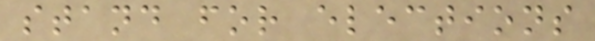stand for elections
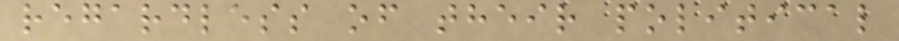regardless of their political
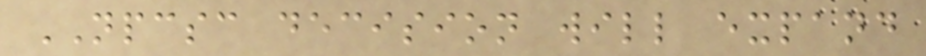NPCSC decision will expand
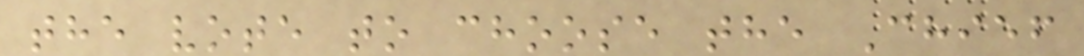the vote to choose the Chief
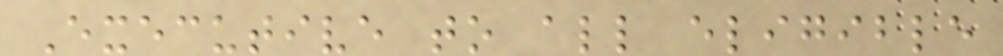Executive to all eligible
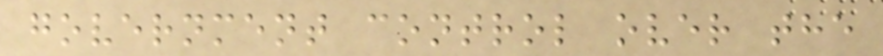government control over the
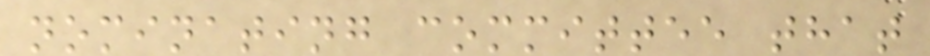nominating committee that
